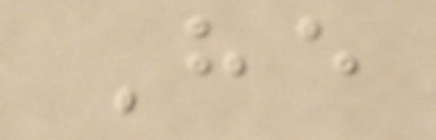He
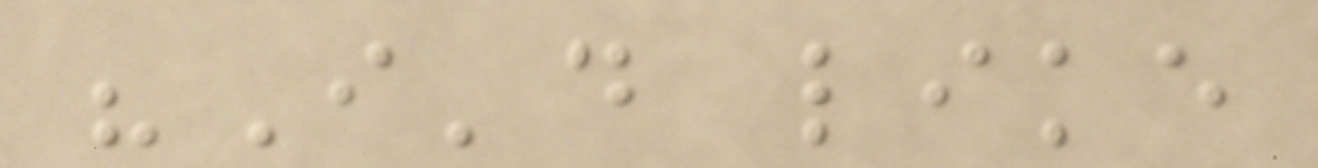"I'd like
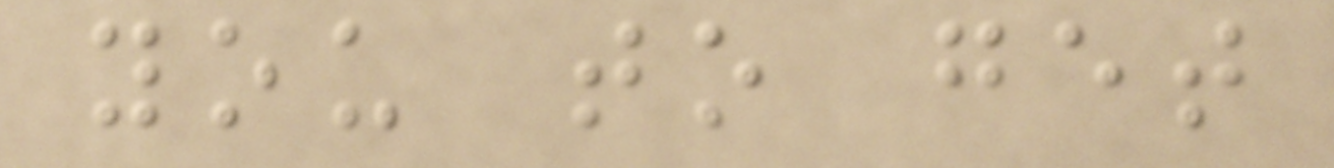you to get
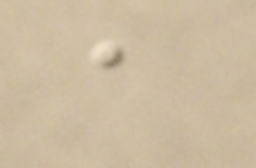a
